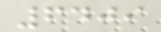6409
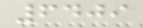6409
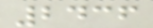2436
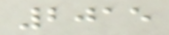2015
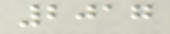2017
